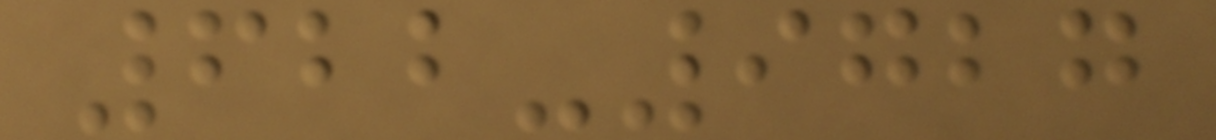622-9727
